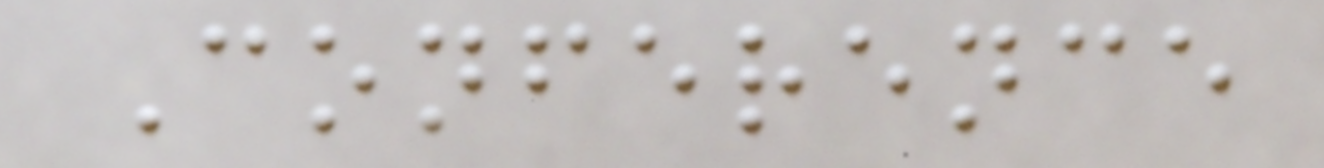Conference
